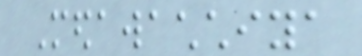Medawachchiya
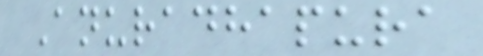Anuradhapura
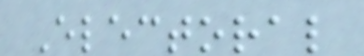Electoral
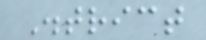District
